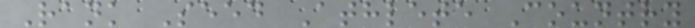Rank Seed Athlete Country
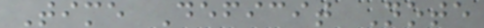Time Deficit Note
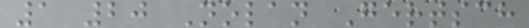1 20 Nolan Gertsch
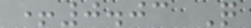+0.03 Q
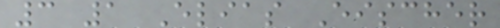3 1 Elias Eischer
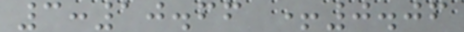3:10.66 +0.06
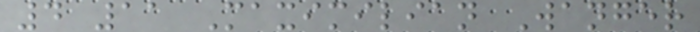4 11 Maximilian Wanger
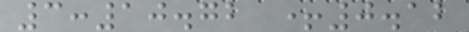3:10.72 +0.12
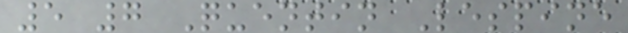5 7 Quentin Lespine
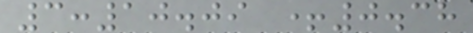3:10.09 +0.38
